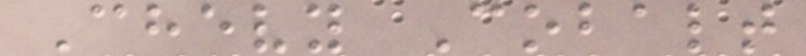Chevy Cobalt
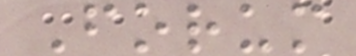Forum
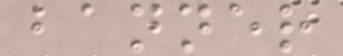banner
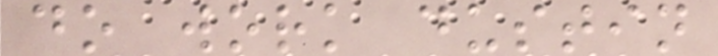do work dustin
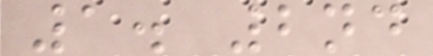1. 2nd
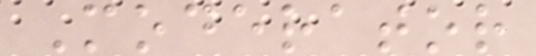Moderator
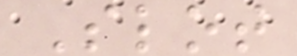Slot
